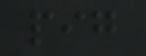pig
